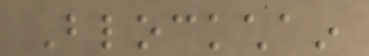Blockchain
